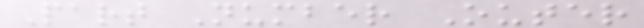Part Number Outer
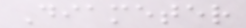Diameter
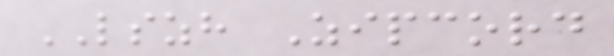LSZH Zipcord
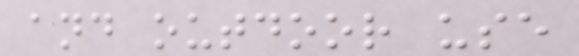and outdoor use
